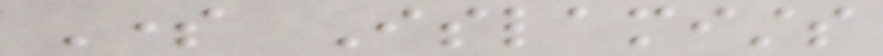Some Islamists
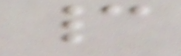cannot
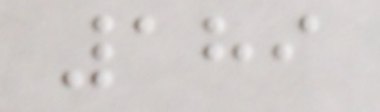189
